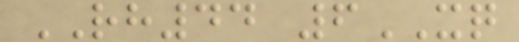RH44 6XQ
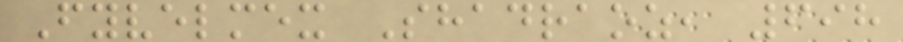Fyvelmex Shadraoz, 698
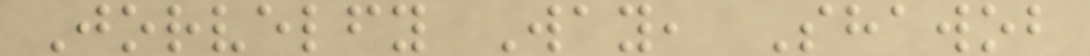Jorvelfy Way, Shawob
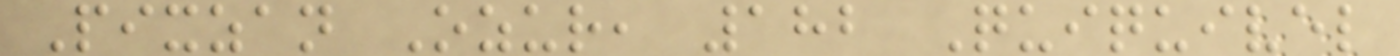Pixzan Ozur, 182 Quiquivel
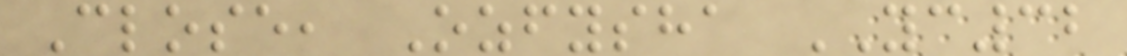Close, Ozfysha YC32
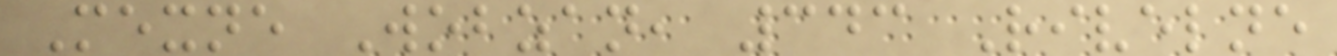Mexne Wobzan, 343 Rivelne
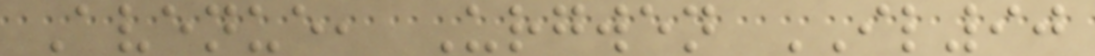Avenue, Urgwen IL90
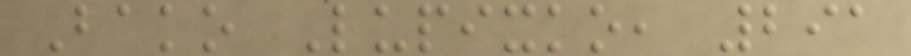Bako Lupixko, 291
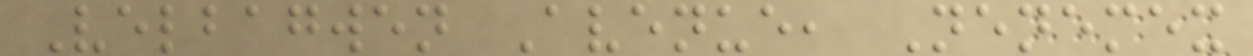Velbagwen Avenue, Nenemex
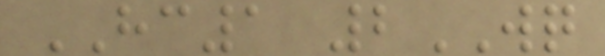HC1 2WQ
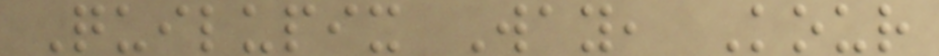Quilupix Way, Kour
